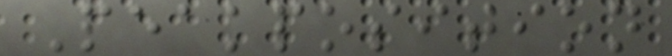Peakposition
